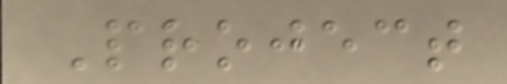Project
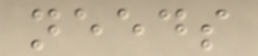needs
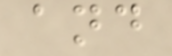and
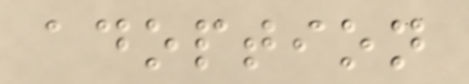adoption
